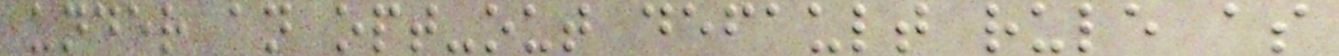under an opt-out default rule as
